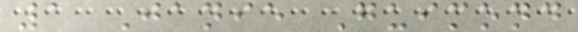1 Janie Guimond
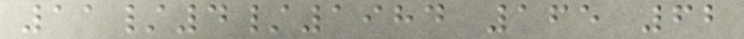11/4/1984 165 62
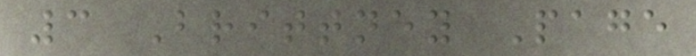3 Brittney Page
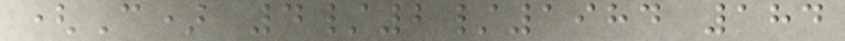(C) 4/2/1984 184
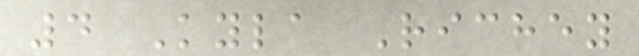4 Kyla Richey
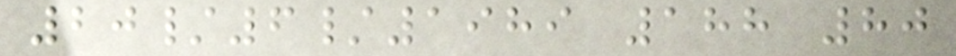20/6/1989 188 80
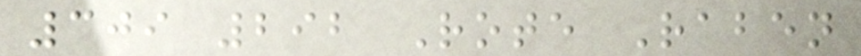309 292 Rote Raben
